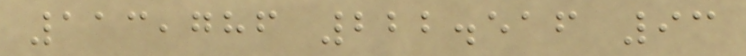113,786 222.516 93
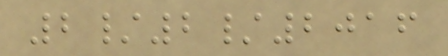2/2/2016
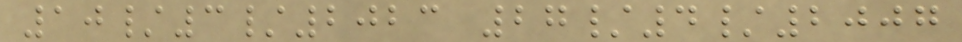10/3/2023 27/4/2007
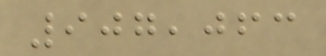907,063
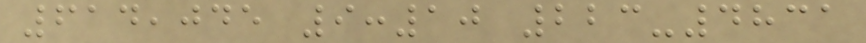614,045 9:10 223-4831
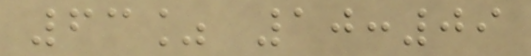63% 10:09
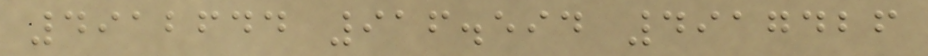4912644 916.594 4917426
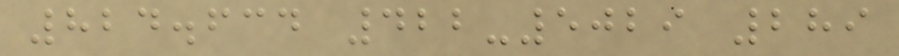824.634 422-5029 289
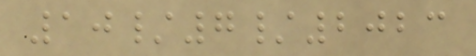10/7/2023
